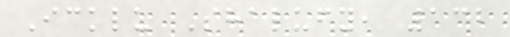Icklu Shalufy, 132
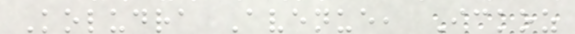Koludra Avenue, Ickoz
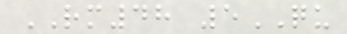RM48 5QU
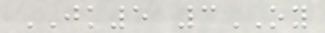JK5 3OY
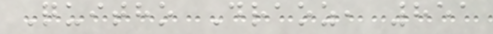Quitho Draoz, 851
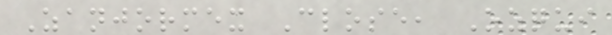Zanjormex Close, Ozqui
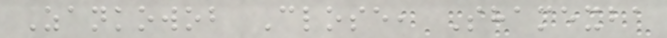Zankowob Close, Shamexba
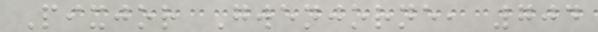Pixjor Gwenjorne, 704
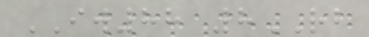IW88 8RB
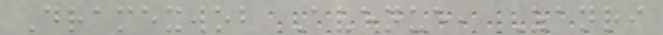Dramexwob Avenue, Zanri
